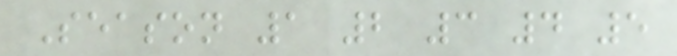Season 1 2 3 4 5
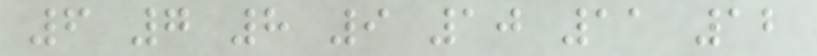6 7 8 9 10 11 12
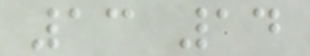13 14
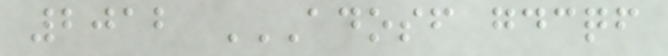2012 ADOSF GDCQF
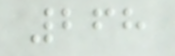268
